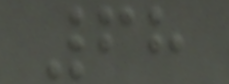68
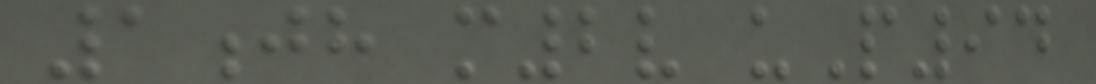1jh m2v uP94
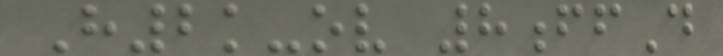H2k-ov 8ffD
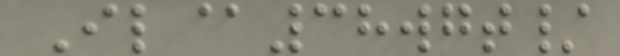Il@38wgt/
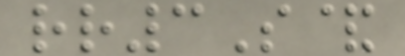rr3S&
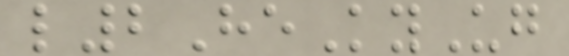l2HeKyUg
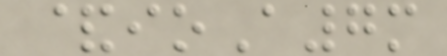&ioA7m
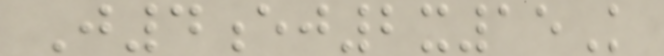J4ej2x15K
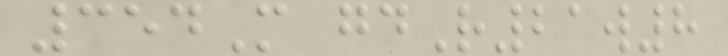354M gdR21w8
